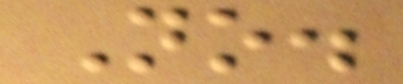No.
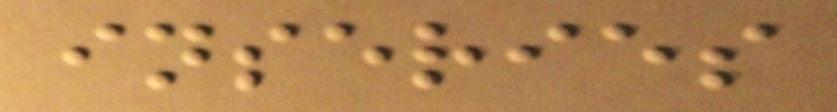inseries
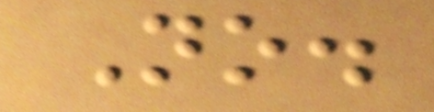No.
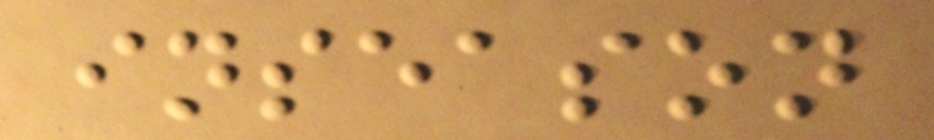inseason
